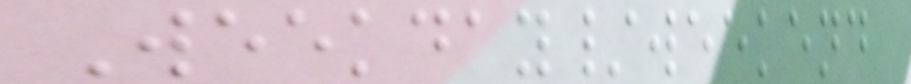Weekday/weekend
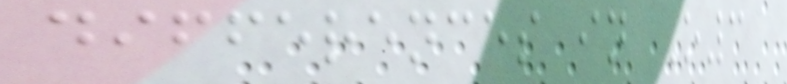differences in O3
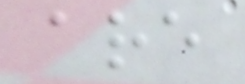are
